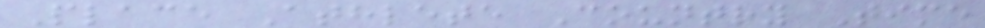Place Athlete Country Time
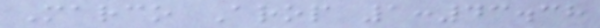Marco Arop 1:43.38
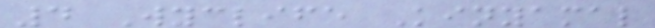4 Wyclife Kinyamal
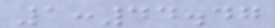1:44.47
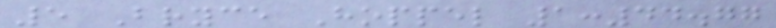5 Bryce Hoppel 1:44.77
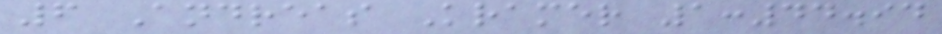6 Andreas Kramer 1:44.94
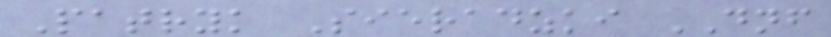Patryk Sieradzki DNF
